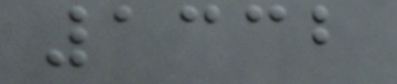1332
